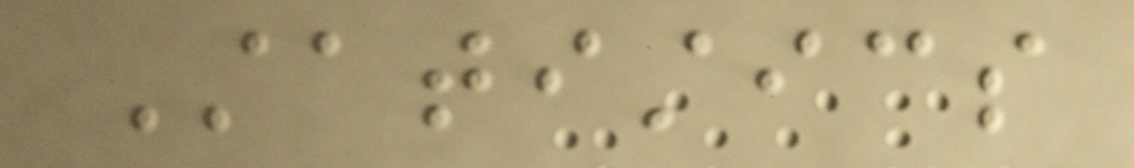Statistics
